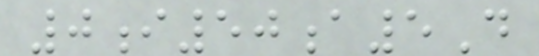0i50a5D
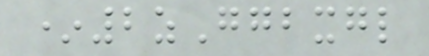*2zGgbxgl
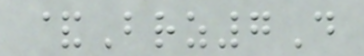&Brz7D
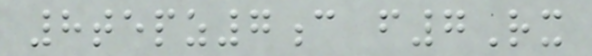8tepz7c f7Rx
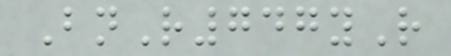BnR747yR
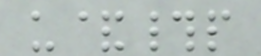u&#p
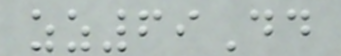zz69Dd
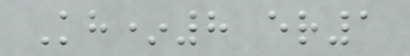Kh*8 er1
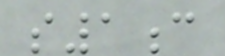s1c
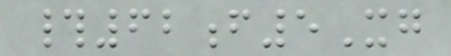#62f5Xg
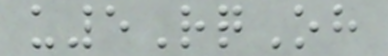u5RqOh
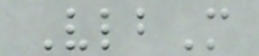VlbM
